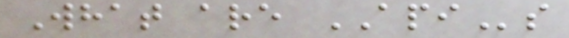What are APIs
